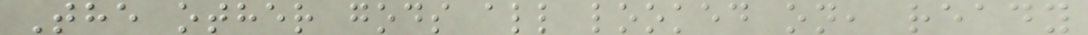The other gods all looked on, ready
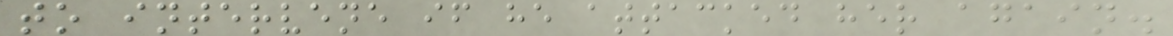to intervene if he attacked her again.
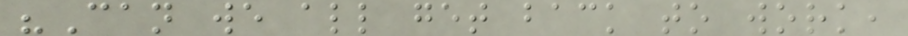"Can we all get back to work,
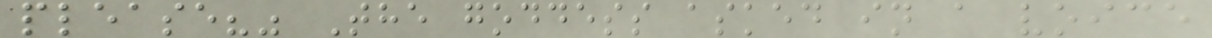please?" The goddess asked in a voice
